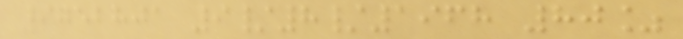9752801 9/8/1968 80%
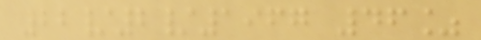22/2/1967 46%
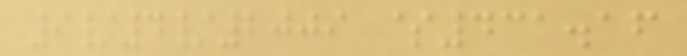9/4/2009 $431.16
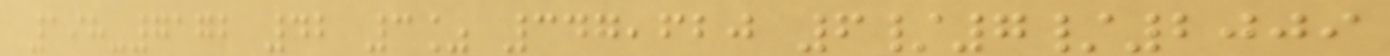198-7172 42 3% 347,620 6/7/2009
